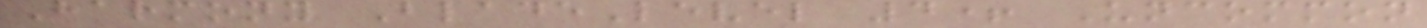Harmony BladeLevel 4+ Uncommon
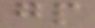gp
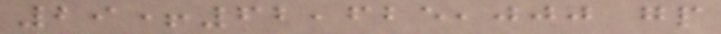29+62,625,000 gp
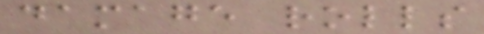damage rolls
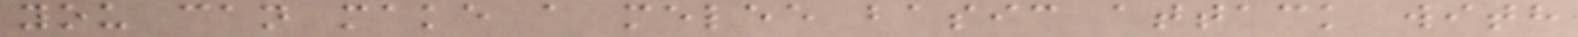you can make a melee basic attack with
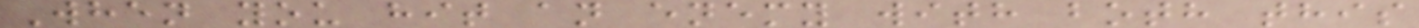When you hit an enemy with both this
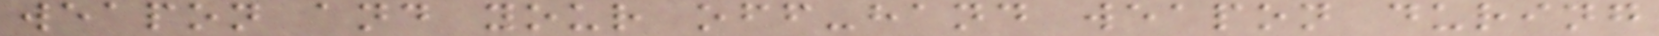weapon and your off-hand weapon during
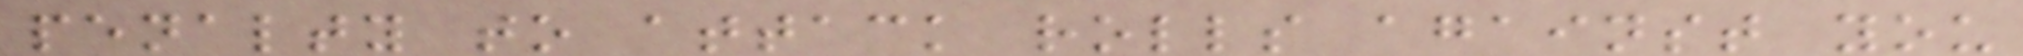penalty to attack rolls against you
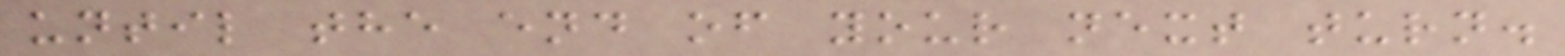until the end of your next turn.
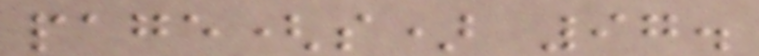page(s) 97.
